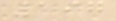197
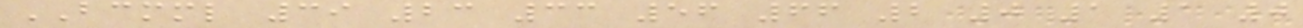BCMML 39 23 33 56 66 2 0 1 1 0
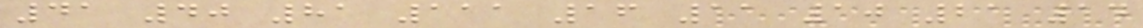41 40 81 111 16 11 10 21 14
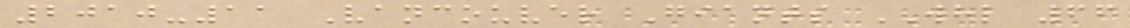2010-11 Vancouver Giants WHL 66
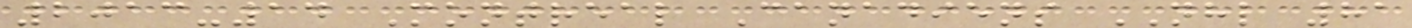2013-14 Montreal Canadiens NHL 81
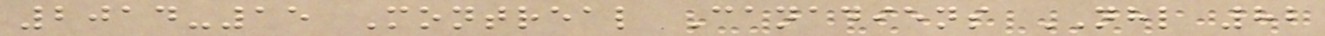2014-15 Montreal Canadiens NHL 82
